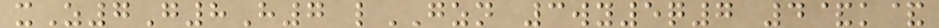xZ7G8H7 lGZN 3wy5q7 4&k&
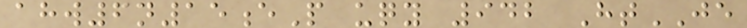ahw6n15eP uqy 942 HtJE
